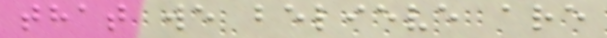that we believe are
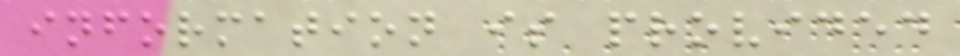information is provided
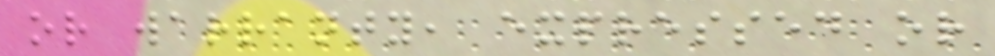or warranty, expressed or
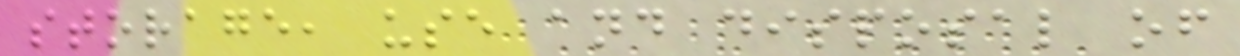storage, use and disposal of
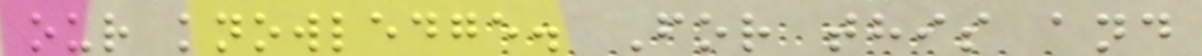our knowledge. For this and
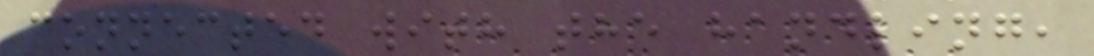connected with the handling,
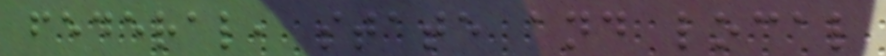federal, state and local
